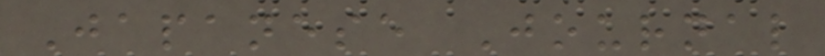Japanese Journal
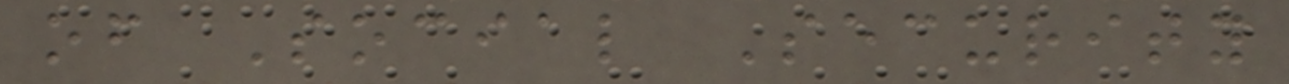of Social Security
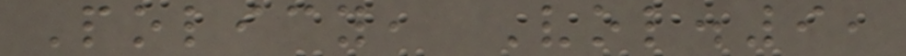Policy, Vol.9,
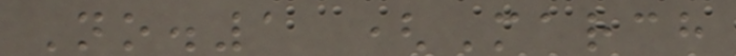No.1 (March
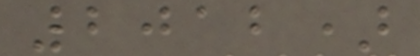2012)
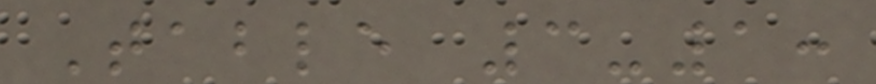Table 3-1:
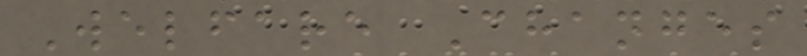Welfare Changes
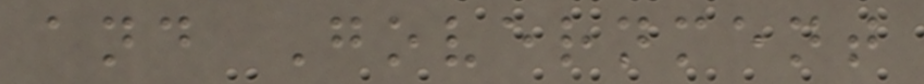and Government
